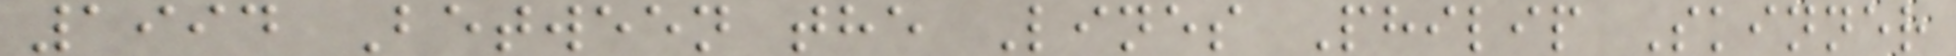1994 Between the Lines Philip Skinner
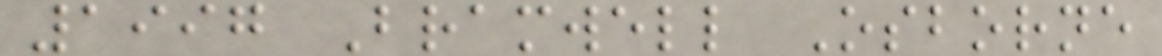1997 Bramwell Osborne
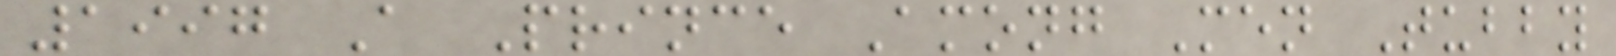1997 A Prince Among Men Tubby
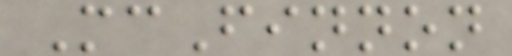McFinnon
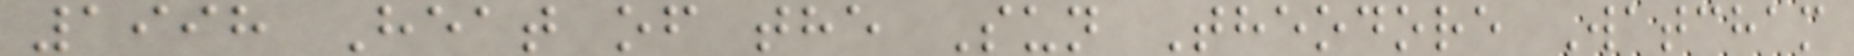1998 Heat of the Sun Theodore Watcham
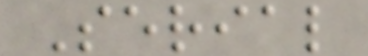Serial
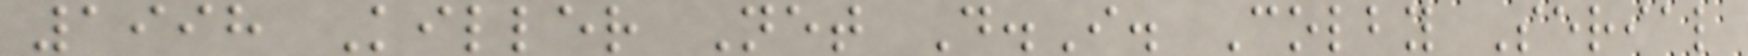1998 Killer Net D.I. Colby Serial
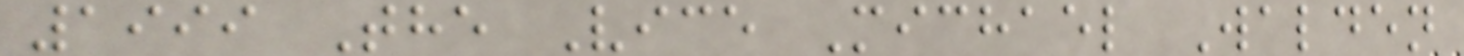1999 The Vice Michael Walden
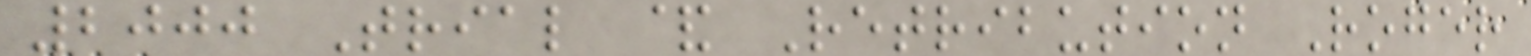2000 Trial & Retribution Roger
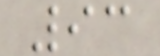93
